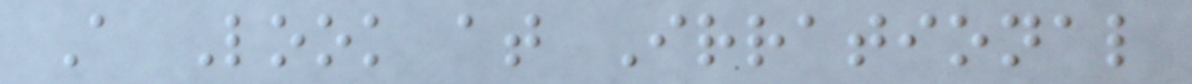A Look at Irrational
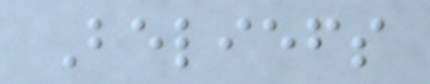Beliefs
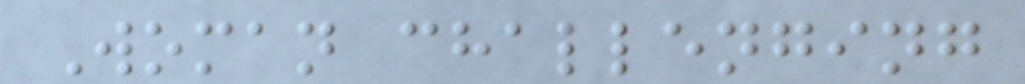Woman challenging
